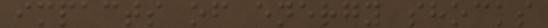impacts of energy shocks
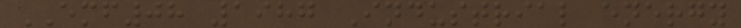EMF08 1987 Industrial energy
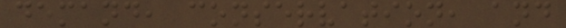demand, conservation, and
